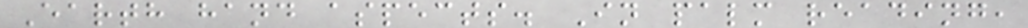Earth hand aspects. In palm reading,
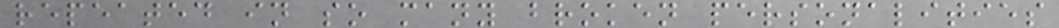repeated in so many broken personalities
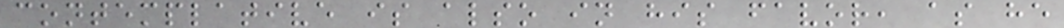contemplative is also in his favor, as he
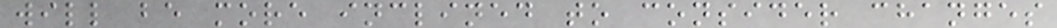will be more inclined to consider changes
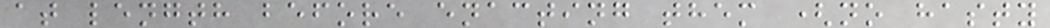at length before enacting them (no hasty
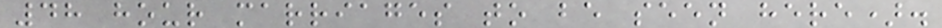48 hour marriages to be seen here).
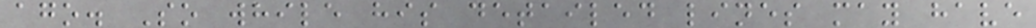ago. So while his detailed lines may have
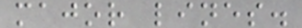major lines.
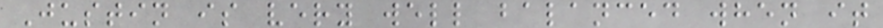Justin is very well balanced when it
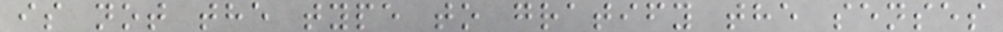is not the type to gratify the senses
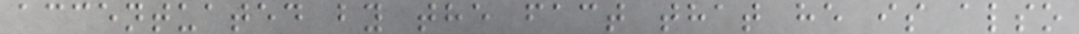accentuated by the fact that he is also
